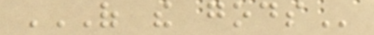OF THE GODS
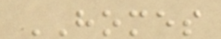HOMES
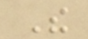The
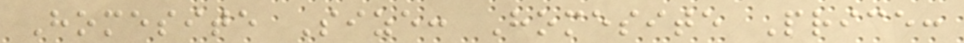Homesite Size: Homesite Price:
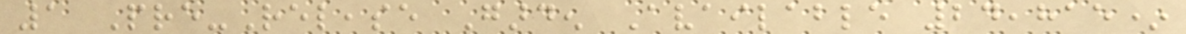1 Pre-Release Garden Available 24,815*
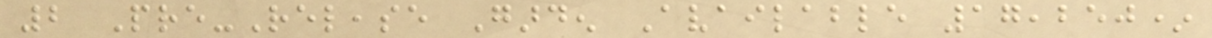2 Pre-Release Garden Available 17,250*
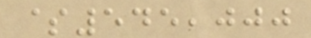$545,000
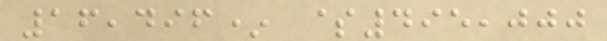16,496* $495,000
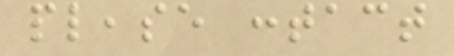please contact
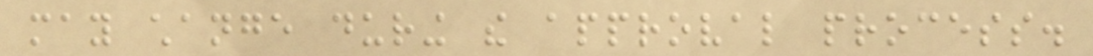may change during the approval process.
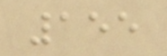155
